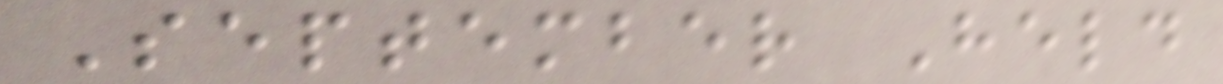September Held
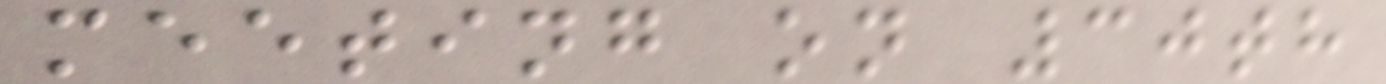meeting on 30th
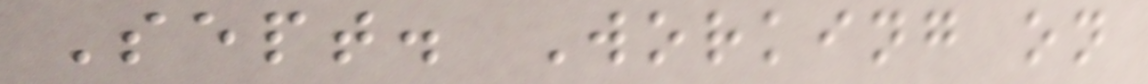Sept. Working on
